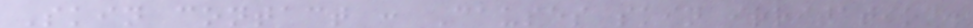Skin contact : Causes skin irritation.
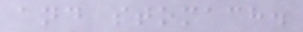and stomach.
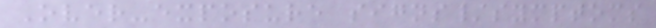Over-exposure signs/symptoms
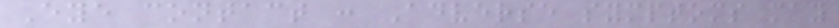Eye contact : Adverse symptoms may
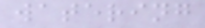watering
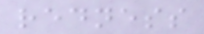redness
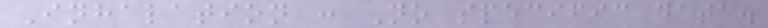Inhalation : No specific data.
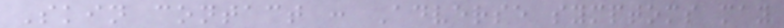Skin contact : Adverse symptoms may
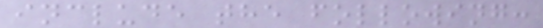include the following:
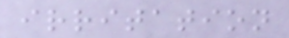irritation
